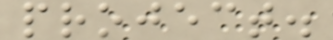project.
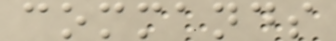commands
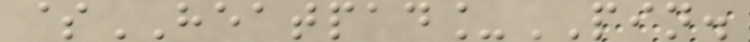$HEATPAD_PIN.
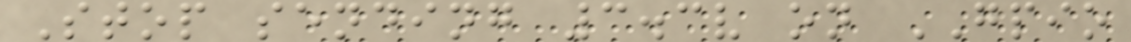Stop sending 3.3v on GPIO
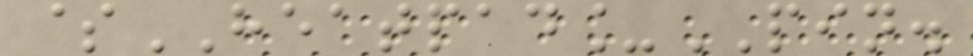$HEATPAD_PIN.
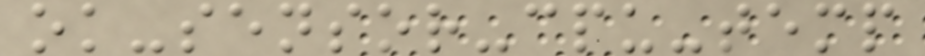ok-sensor-cpu-temp
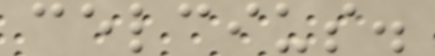celcius.
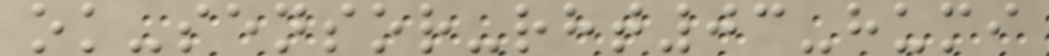ok-sensor-rht03-humi
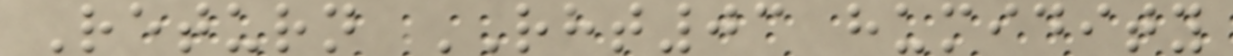Return RHT03 humidity
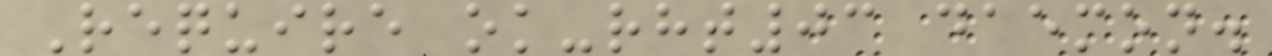Require ok-rht03 daemon.
